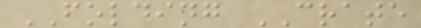FOLDING CRATE
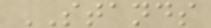STANDS
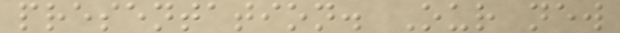presentation. Our new
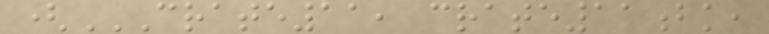(CRATE11, CRATE11BK,
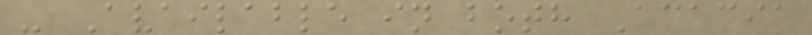- Available in both Acacia
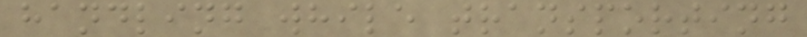handling while transporting
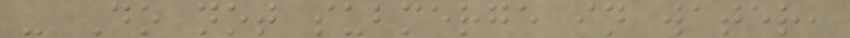- Do not submerge in water,
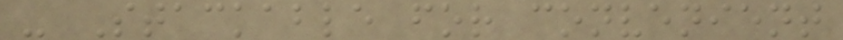- Stackable for convenient
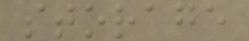storage
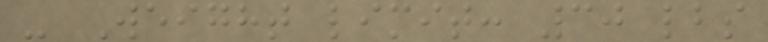- Weight limit: 30 lbs
